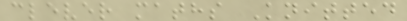clever maths Knitted
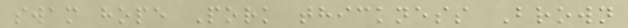swam hope Pork thickness Brown
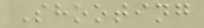Shooting
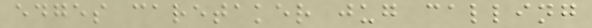edges caretaker jug calling
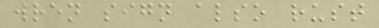wren sign also rust
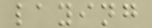laying
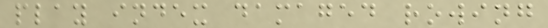play index damaged rowing
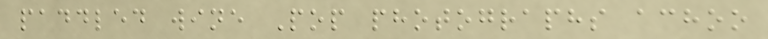paddled wine Pop photographs achoo
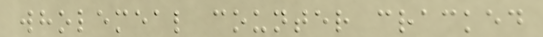wholemeal counter cracked
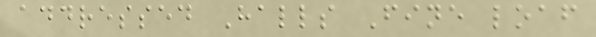addressed Halls Fine loaf
